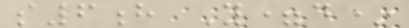s6h Y=d*
